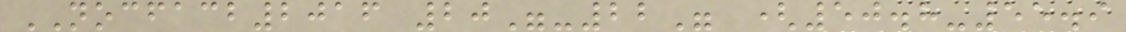NOCFACB2016 20"-22" (50.8-55.9
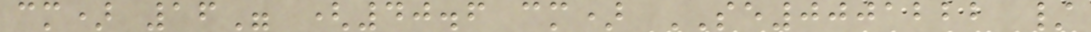cm) 16" (40.6 cm) SE0001222 /
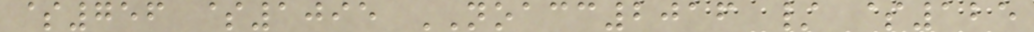$756 $1095 NOACC2016 / $125
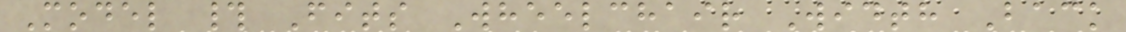Model # Fits Wheelchair Width Back
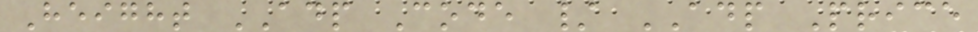Height ADP Code / ADP Price
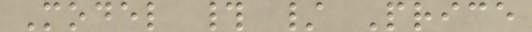Model # / Price
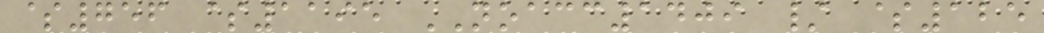$756 $1195 NOACC1409 / $125
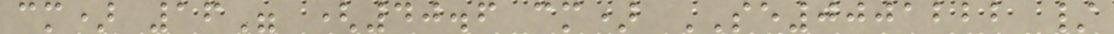cm) 16" (40.6 cm) SE0001222 /
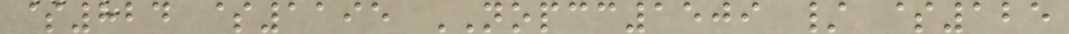$824 $1195 NOPCC1509 / $125
